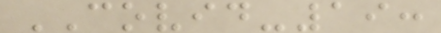COVID-19:
